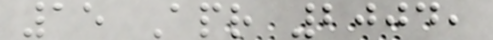15 Apr 2004,
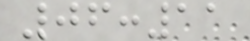06:11
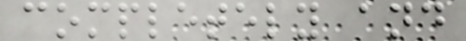completely and
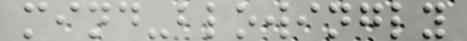mind-blowingly
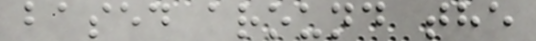based around the
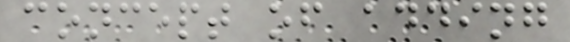concept of adding
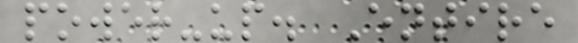power-up. Entire
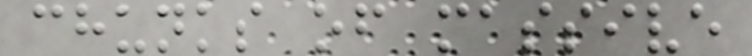chunks of massive
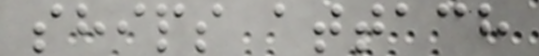ships attach
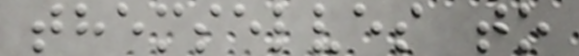themselves to
